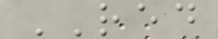RED
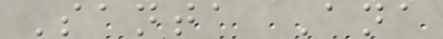Santa Ana
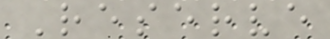Reserve
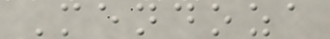Mendoza
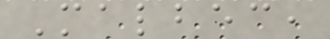Malbec,
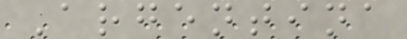Argentina
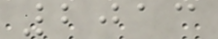2013
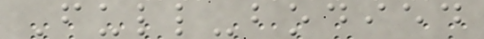Full-bodied
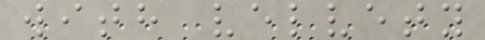with velvety
